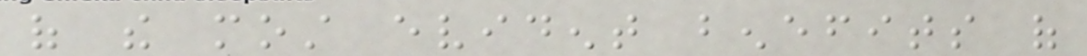of the most evident benefits of
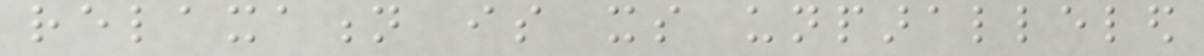relaxation is its unparalleled
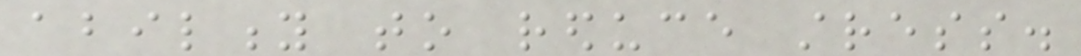ability to reduce stress.
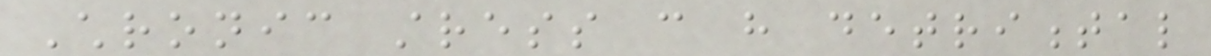Chronic stress can have detrimental
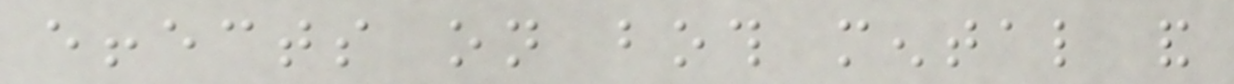effects on both mental and
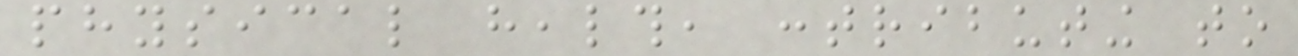physical health, contributing to
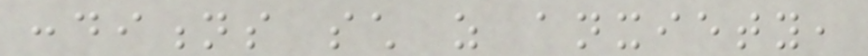conditions such as anxiety,
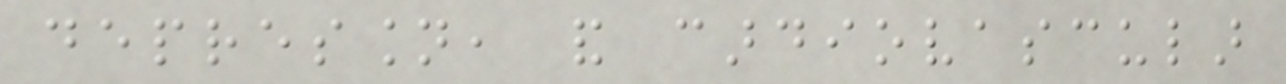depression, and cardiovascular
